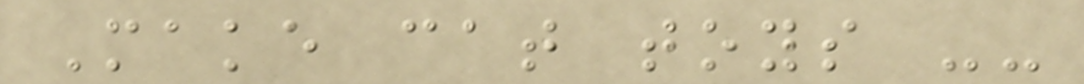Make cat toys --
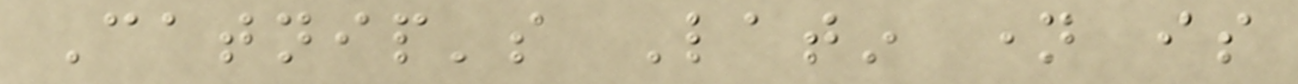Catnip's Latin name is
